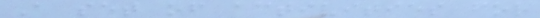A set of activities for
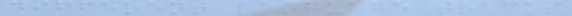different language tracks
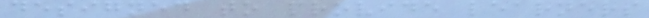designed to provide learners
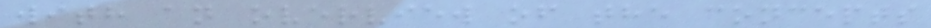with an overview of the concepts
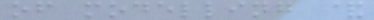of modelling &
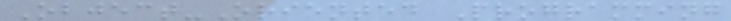Object-Oriented Programming
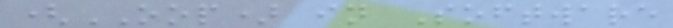(OOP) in Software
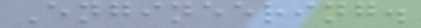Engineering.
